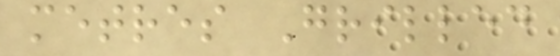metres Grilled
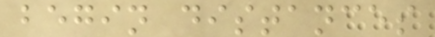begin distances
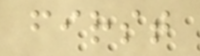first
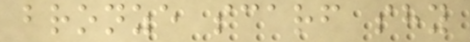bronze scarf shy
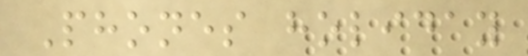Phones holiday
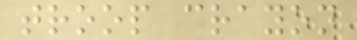troop crayon
